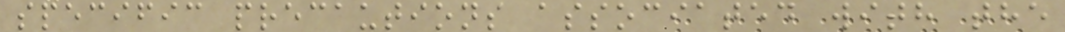specific precautions associated with the
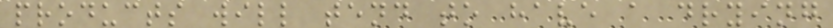products will tend to have a drying
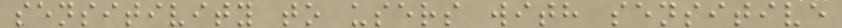sensitivity to users with sensitive
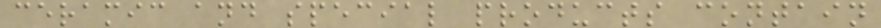ceramic and special products contain
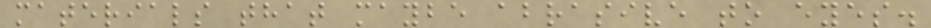materials that maybe abrasive to eyes.
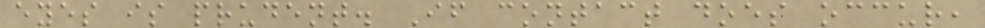eyes is prudent. If contact does occur,
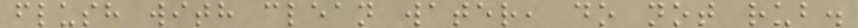flush with clean water, do not rub.
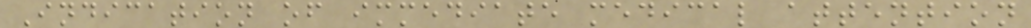Indication of immediate medical attention
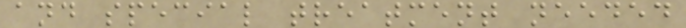and special treatment needed
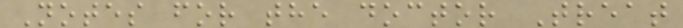Notes for the doctor Treat
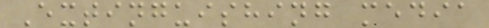Extinguishing media
